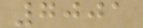7001
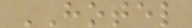HOTEL
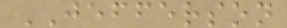JEFFERSON
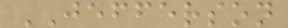JEFFERSON
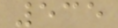535
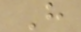H
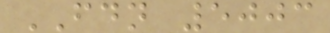FDN 5003
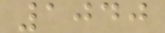1040
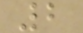2
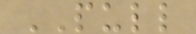PULL
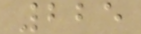225
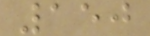150
